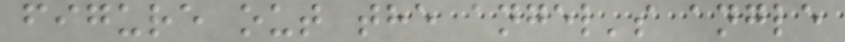figure out the angel's angle
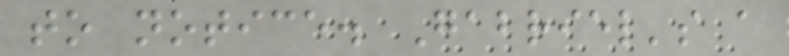to notice. Gabriel's a
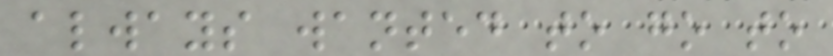always wanted to go to
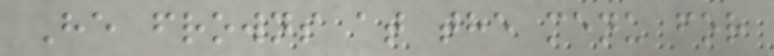He frowns at the menu for
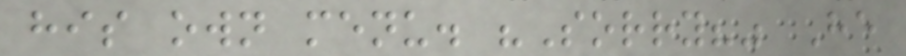his own menu. "Sorry?" He
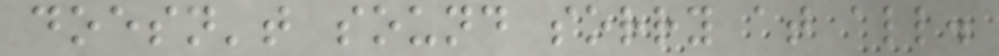doesn't sound sorry at all.
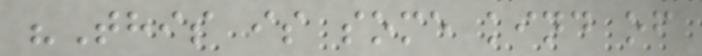"This is some kind of
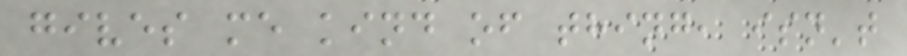gives me kind of thing, isn't
